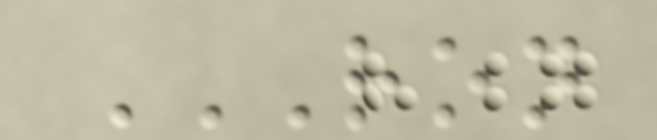RON
